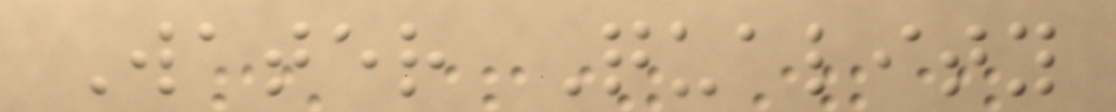Water Quality
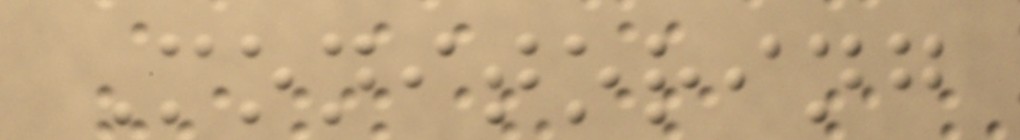Monitoring
